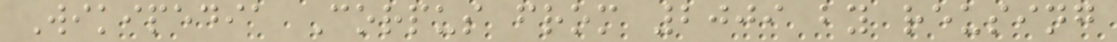Wikipedia Corpus from 2009 by reusing
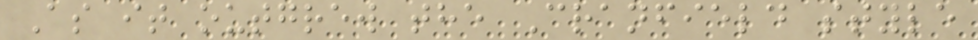As it outgrew the Cranfield style
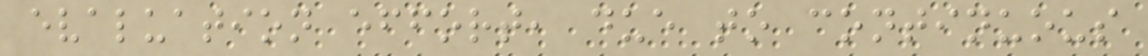evaluation effort, due to continuous
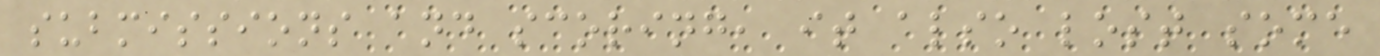submissions and scoring, it also lost some
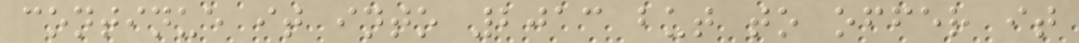continue it into 2013 but to offer it
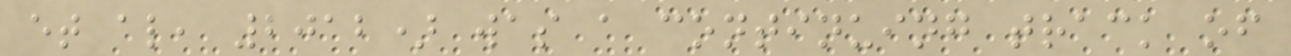et al, 2012) was a continuing track of
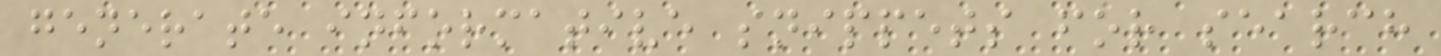generate informative snippets for search
